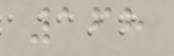168
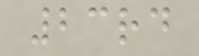23rd
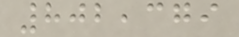802,379
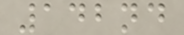142nd
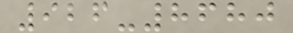926-8680
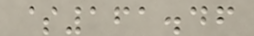$161.46
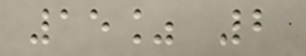15% 2
